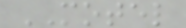MOTEL
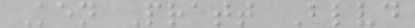Ken Pratt Blvd
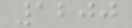1200
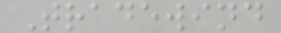Tradewind
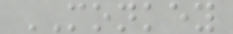MONKEY
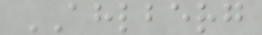AHLBERG
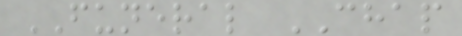FUNERAL CHAP
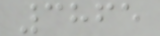3865
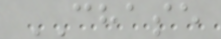CHASE
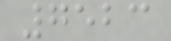7523
